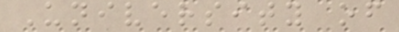University of
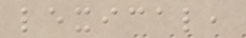lexical,
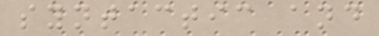syntactic and
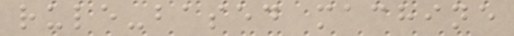rule-based machine
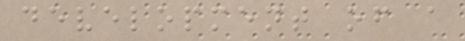development of a
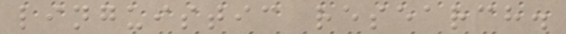linguistic research.
